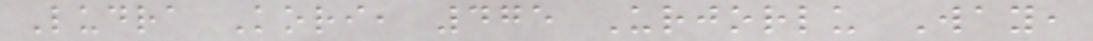Ludra Kori, 475 Urjorlu Way,
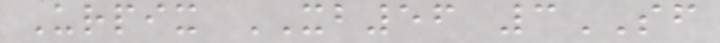Urpix XB56 3SF
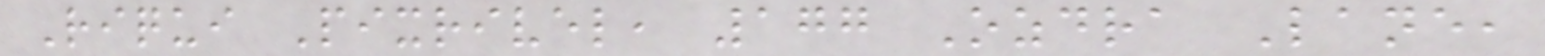Riqui Pixrivel, 177 Ozdra Lane,
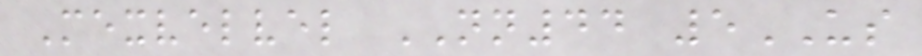Mexvelvel NN44 5US
